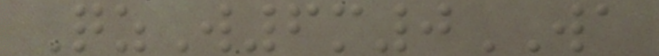QzW6m0WA
